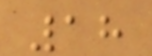18
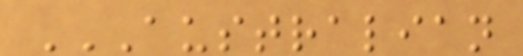AUSTRALIAN
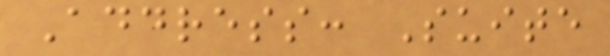Address: Suite
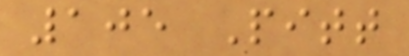105 Pitt
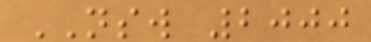NSW 2000
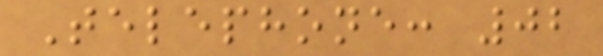Telephone: 02
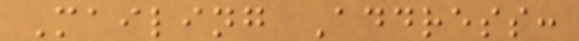Mailing Address:
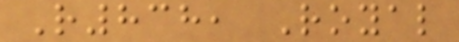R838, Royal
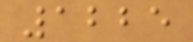1225
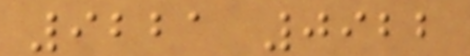9221 0922
